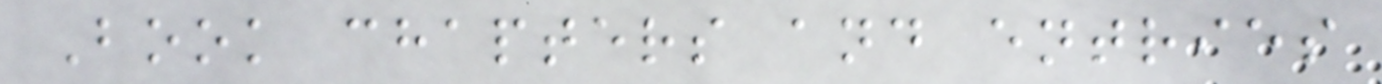Book chapters and entries
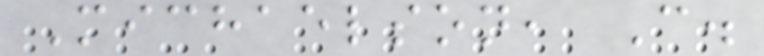Michaelson, C.
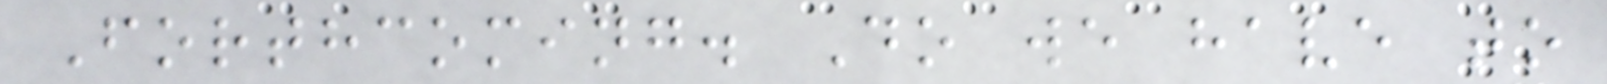Forthcoming. Do we have to
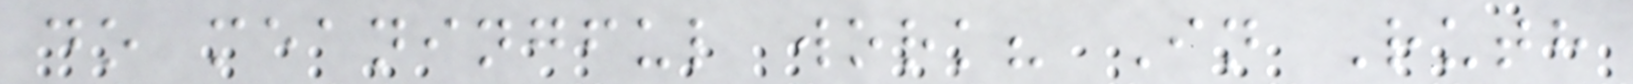do meaningful work? In Ruth
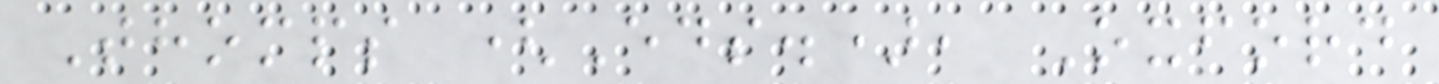Thomps (Eds.), Oxford
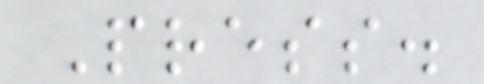Press.
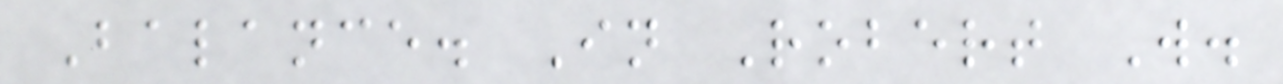Balance. In Robert W.
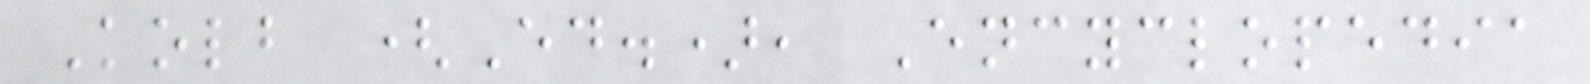Kolb (Ed.), Encyclopedia
